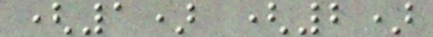(1) (2)
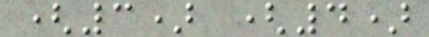(3) (4)
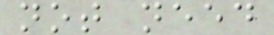not need
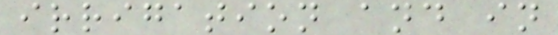irrigation and in
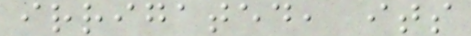irrigated, its
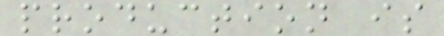production is
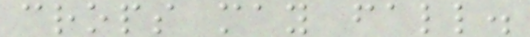crops may fall.
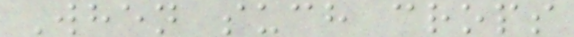When such crops
